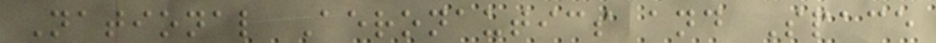National Aeronautics and Space
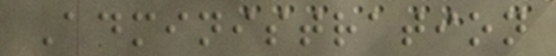Administration
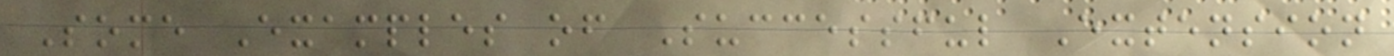Some Examples of Successful Extension
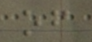of
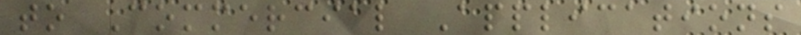to Commercial Applications
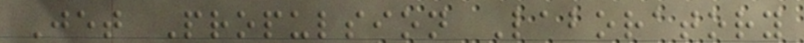Jet Propulsion Laboratory
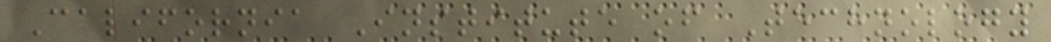California Institute of Technology
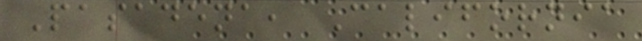Pasadena, California
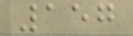157
